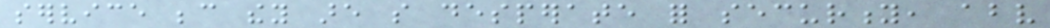service because they are so desperate for security, above
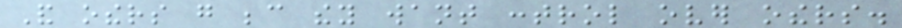And others go because they want control over others.
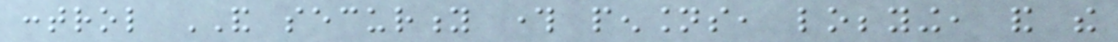control AND security through pensions, lobbying, and the
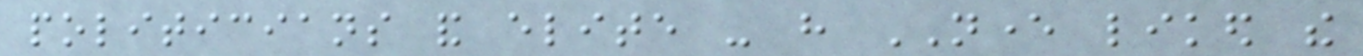politicians and elite - have NEVER liked the
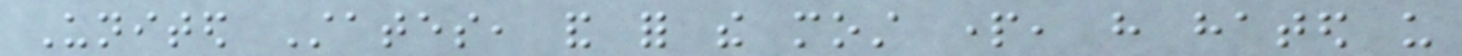United States, and for the most part, have hated us
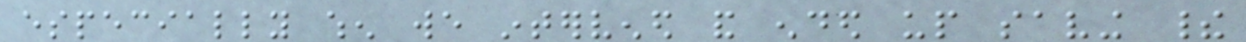especially when we intervened and ended up saving their
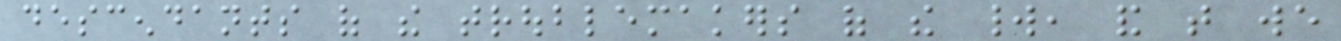descendants of the troublemakers of the world, and that we
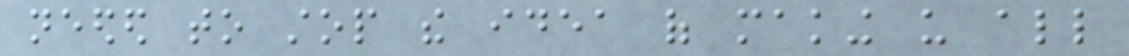needed to stop the idea of making us all
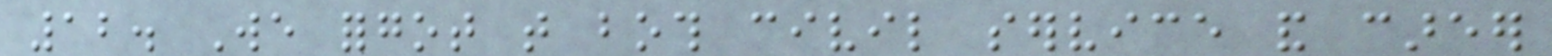12. We forgot that both civil service and career
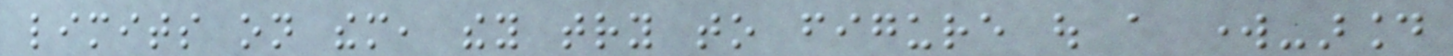limits on them, they try to figure out a work-around
